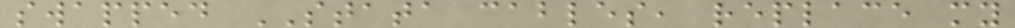swapped STATA cables, replace my
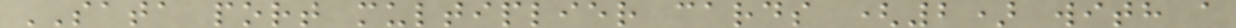SATA port multiplier cards (2) with a
